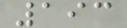193
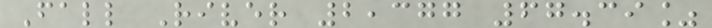Fall River 2,377 67.39%
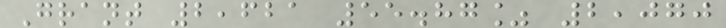Grant 2,621 55.87% 2,070
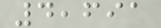4,691
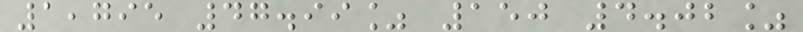1,795 47.99% 150 4.02%
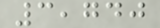3,740
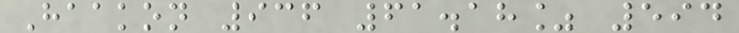Haakon 936 61.18% 594
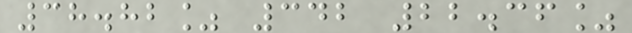38.82% 342 22.36%
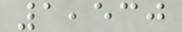1,530
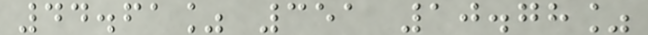44.61% 351 10.78%
